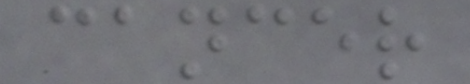cancer
